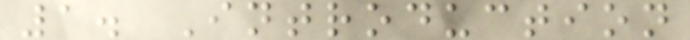1. Introduction
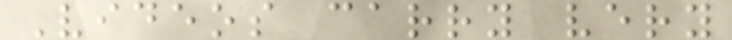Videos carry very
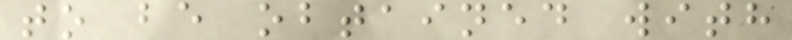to be obtained with
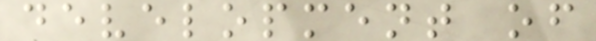development of
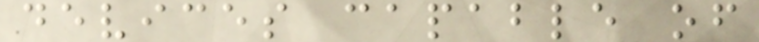devices capable of
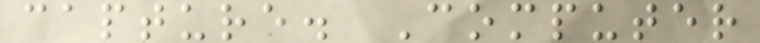capture. Computer
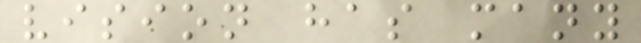vision has many
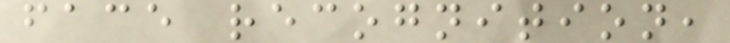face recognition,
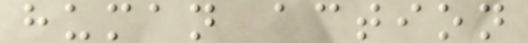human action
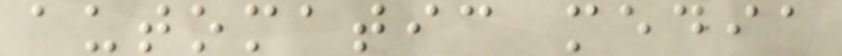automatic media
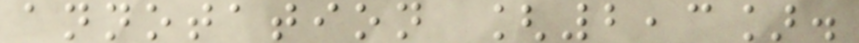annotation [2,3].
